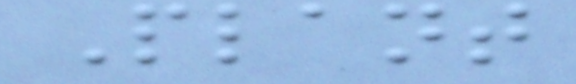Plant
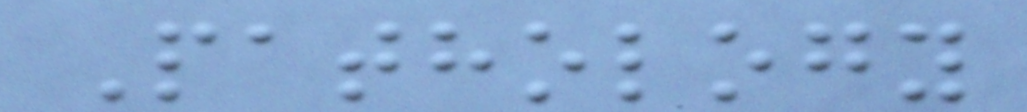Pathology
